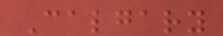Calgary
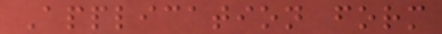Application form
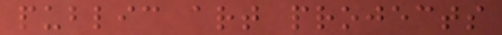public art projects
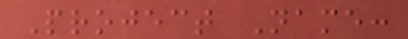Project Name:
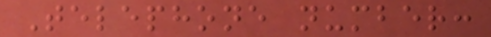Telephone number:
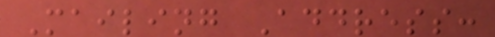Mailing Address:
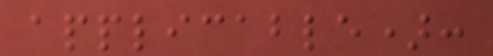applicable):
